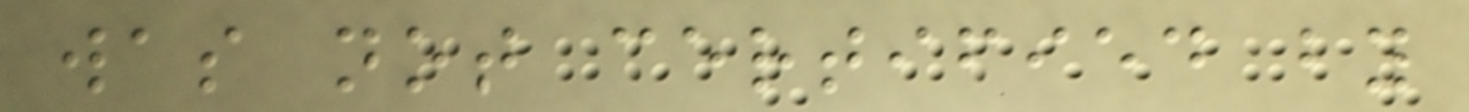was not certified by
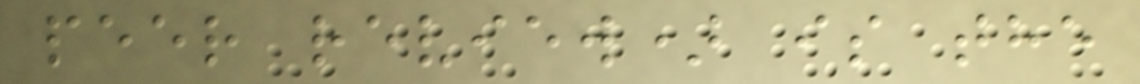peer review) is the
